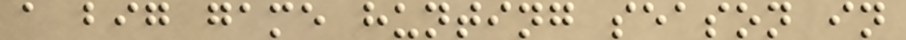a big game hunting season in
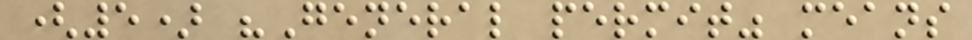(5) "General permit" means
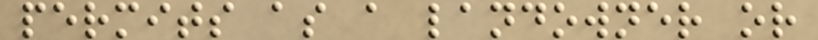permits as a landowner or
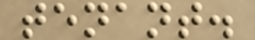tenant.
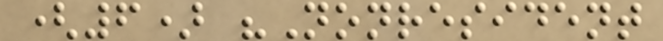(6) "Nonresident
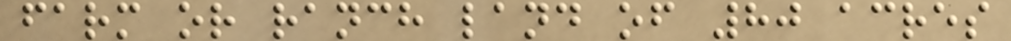farm or ranch land of 80 acres
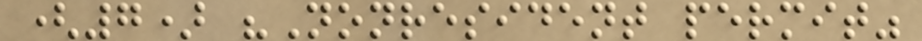(7) "Nonresident permit"
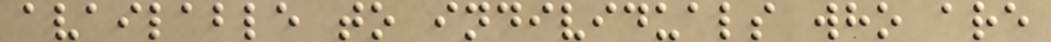available to individuals who are
